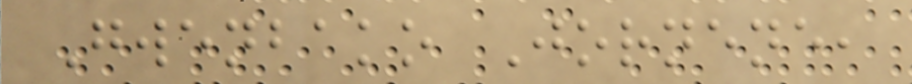Gwenbako Jornene,
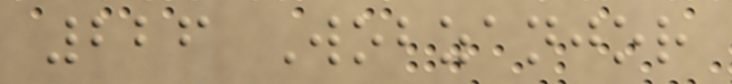226 Wobzanjor
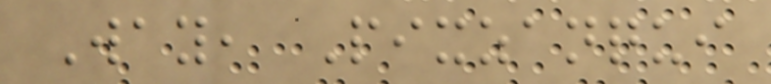Way, Pixzanqui
